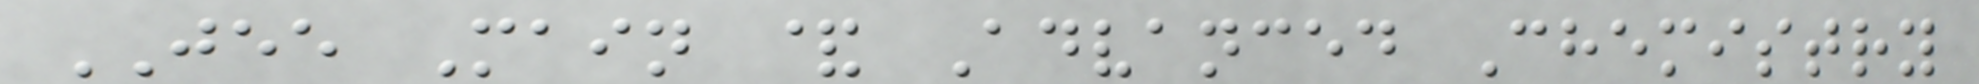JEE Main & Advanced Chemistry
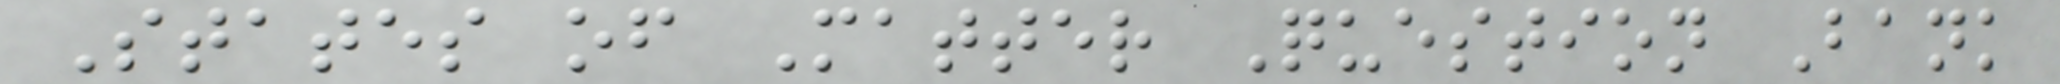States of Matter Question Bank
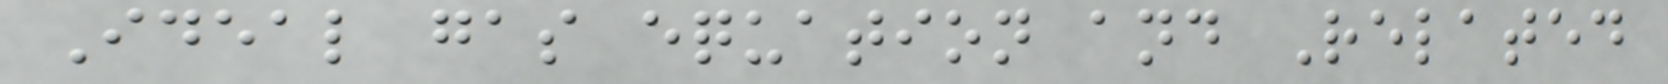Ideal gas equation and Related
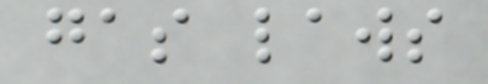gas laws
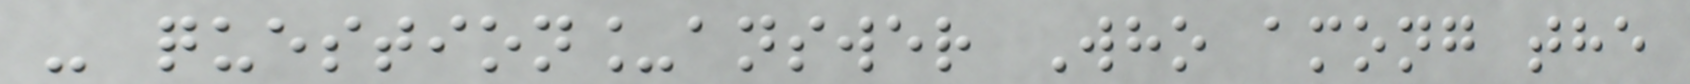- question_answer Who among the
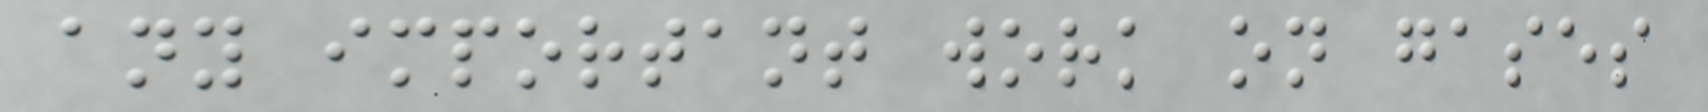any important work on gases
